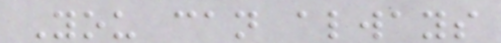You can always
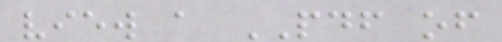view a PDF of
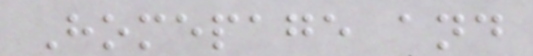Homepage and
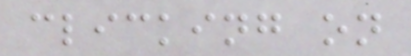clicking on
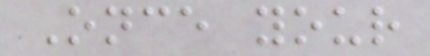Once your
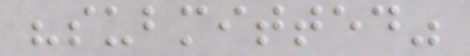"submitted"
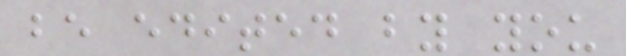be edited by you
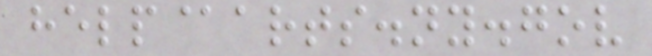help@arts.ny.gov
